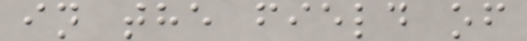in the field of
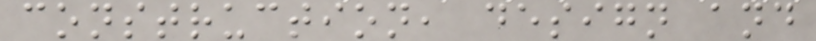construction, design and
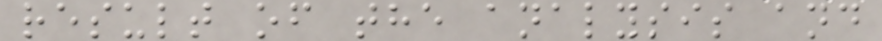result of the analysis and
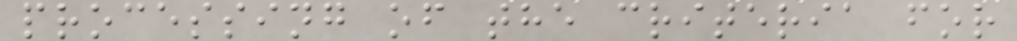processing of the criteria for
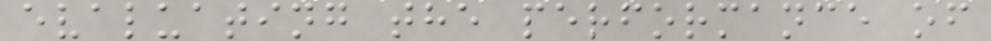evaluating the performance of
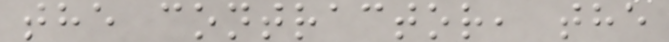the contractor, the
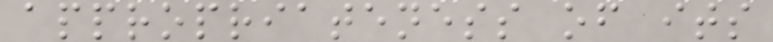appropriateness of its
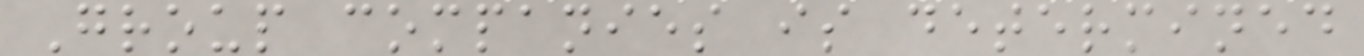Group companies is determined
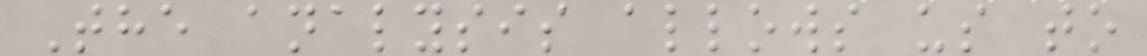The analysis allows us to
